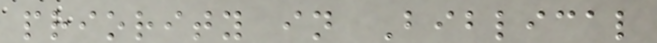priority in Biblical
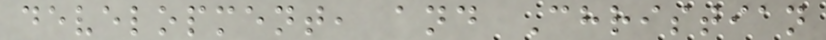development, and Christian
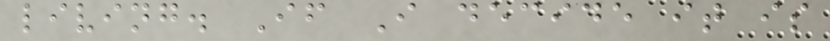living. If I decide it is
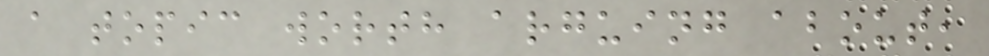a topic worth arguing about,
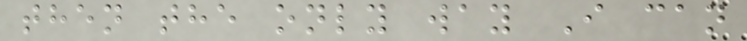then the only way I can
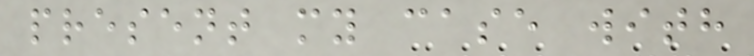present my case with
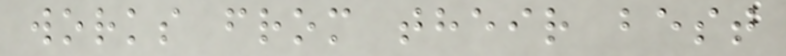works from their best
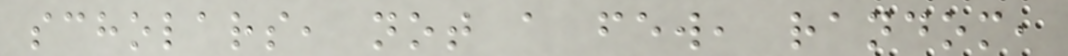scholars, not a few, random,
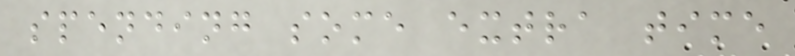spending some extra time
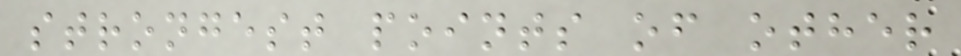strongest points of other
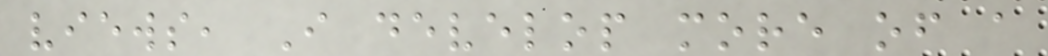views, I develop more of a
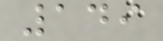149
